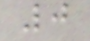0
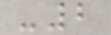-2
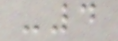-4
